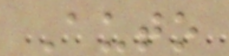Auto
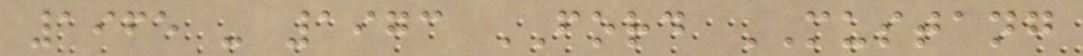1965 - 1973 FORD MUSTANG
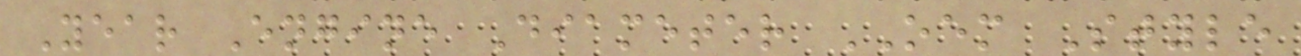Year Engine Diameter OEM Style
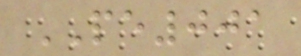PE001
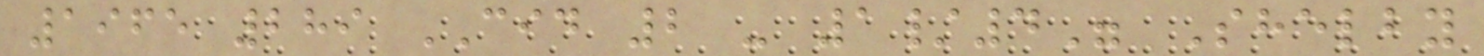1965 289 CID 2 - 1/4" Shelby
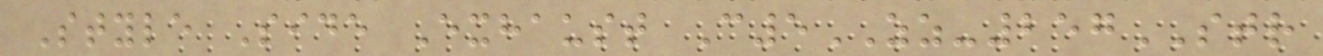Style Side Exhaust C5ZZ-257STR
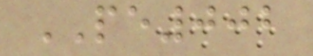PE002
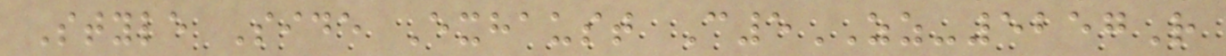Style Side Exhaust C5ZZ-5257R
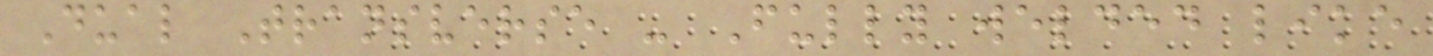Dual Transverse - Fully welded like
